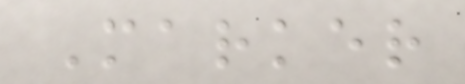Marker
